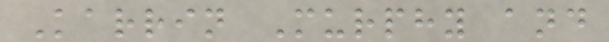Karrin Murphy and
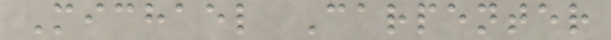Michael Carpenter
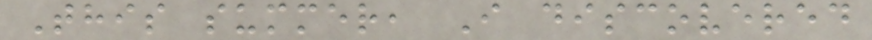This summer, I discovered
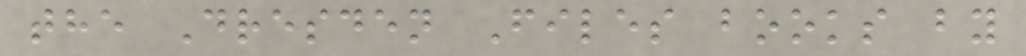the Dresden Files books by
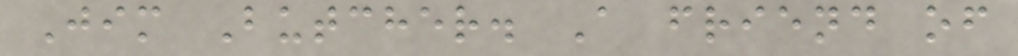Jim Butcher. A friend of
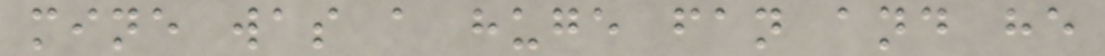mine was a huge fan and he
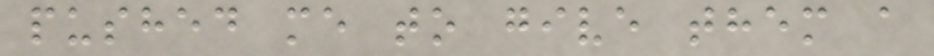pushed me to give them a
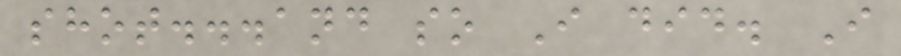shot...and so I did. I
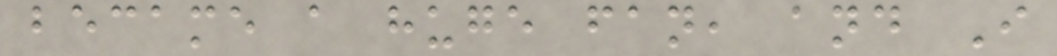became a huge fan, and I
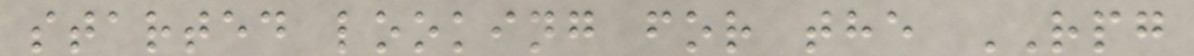started looking for the RPG
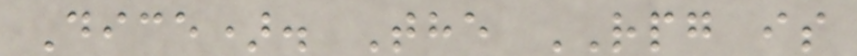Dice). The RPG is
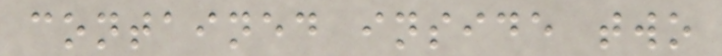contained inside two
